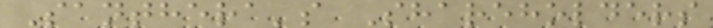Santhera's Shareholders
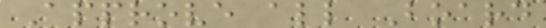Approve all Board
